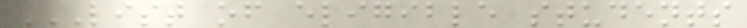LIST OF ELIGIBLE STUDENTS
